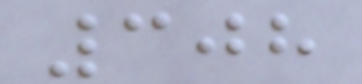308
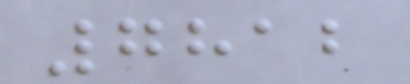7812
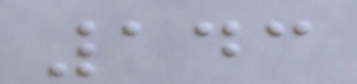143
